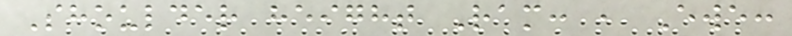Shoulder height Ram: , Ewe:
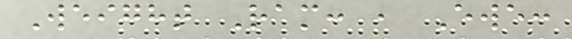Weight Ram: , Ewe:
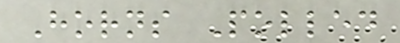Horns Polled
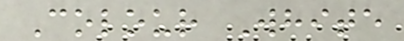Colour White
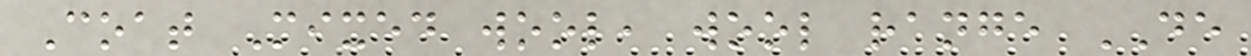Coat Mixed wool, wool range DE
